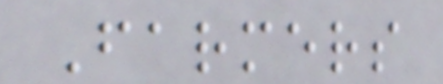Farmers
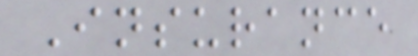Insurance
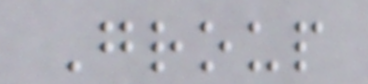Group
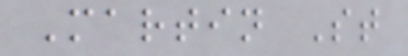Martin St
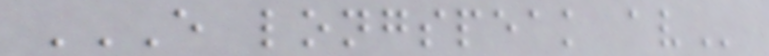E LONGSPEAK AV
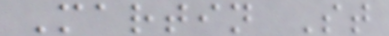Martin St
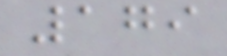179
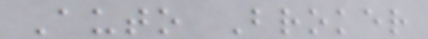Auto Broker
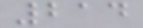214
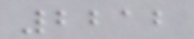2212
